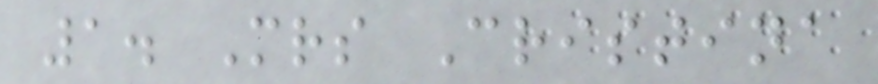1. Mrs Cristina
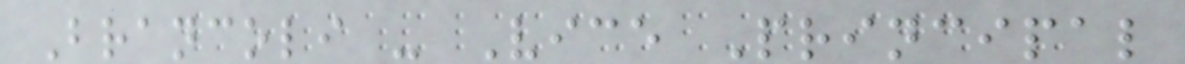Brancoli - Vice Principal
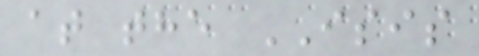at the ISIS
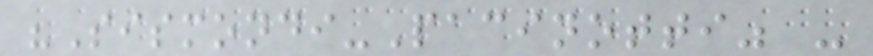"Sismondi-Pacinotti" -
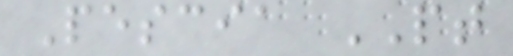Pescia PT
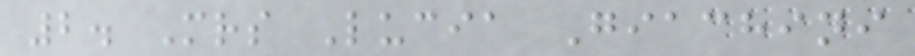2. Mrs Lucia Giachini
